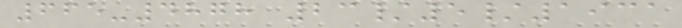665-4878 23/5/1931
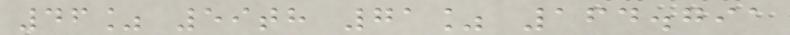46% 59th 71% 164.791
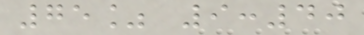75% 9:40
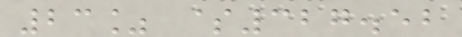23% $327.52
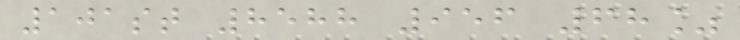101st 8588 956 68%
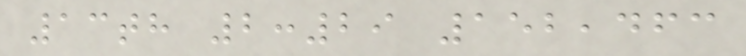13th 2:29 152,463
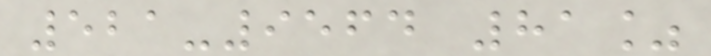521-9564 81%
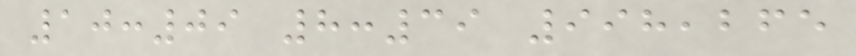10:09 8:39 998,265
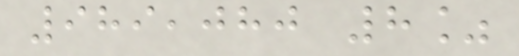989,080 8%
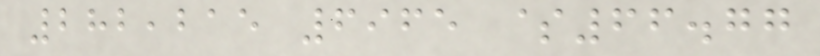282,215 6965 $66.77
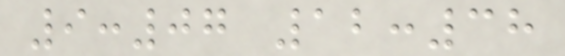9:07 12:38
